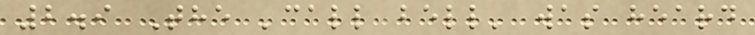2.9 The 'call bell' was heard
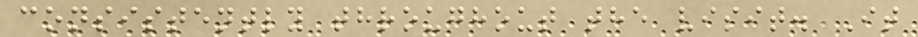consistently throughout the visit. It
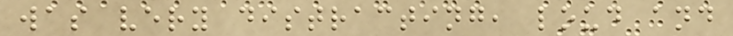was very distracting, loud and
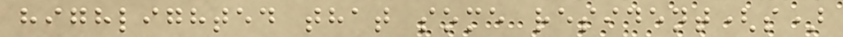highlighted that some resident(s)
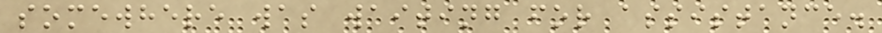somewhere was waiting for assistance.
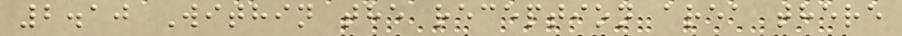2.10 Within the reception area there
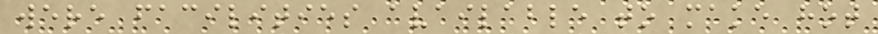were facilities available to make hot
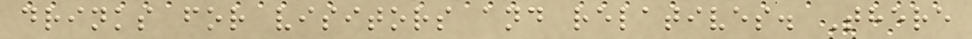drinks for visitors and relatives. There
